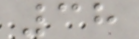38
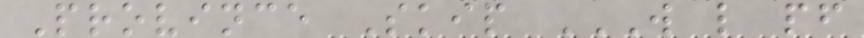Province Skip W L PF
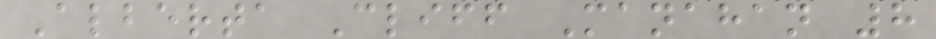Alberta Cliff Manahan 8
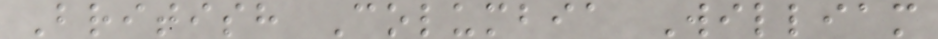British Columbia William
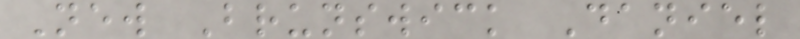New Brunswick Daniel
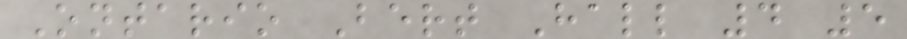Ontario Bert Hall 4 5
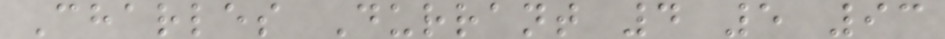Charles Durrant 4 5 93
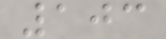103
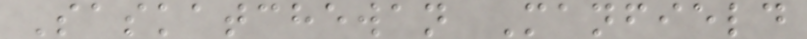Saskatchewan Manfield
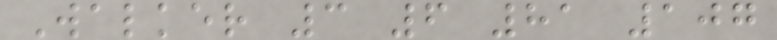Walker 3 6 81 107
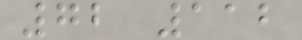72 112
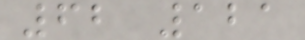62 121
